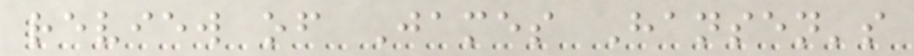review of James Hansen's
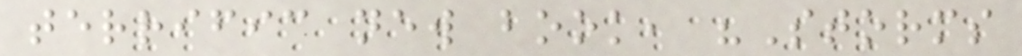terrific new book, "Storms
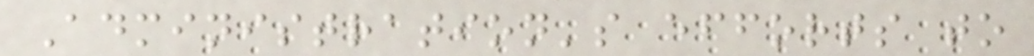Administration's efforts to
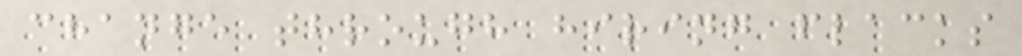change through hiring flacks
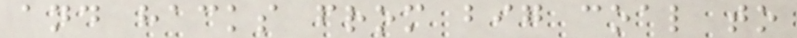and hacks from big coal to
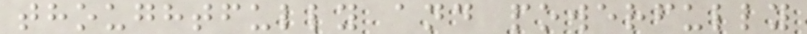thoughtfully and powerfully
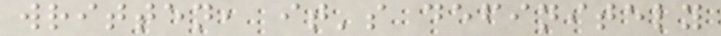written, it's definitely
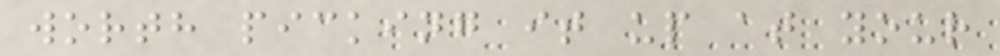worth picking it up at your
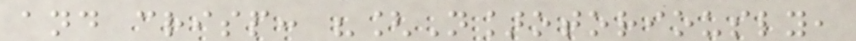and crisp: "[N]otoriously,
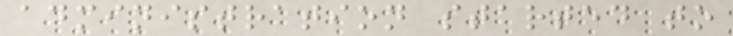administration started to
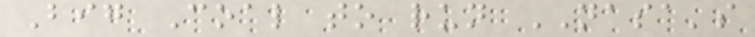Big Coal to run NASA's
